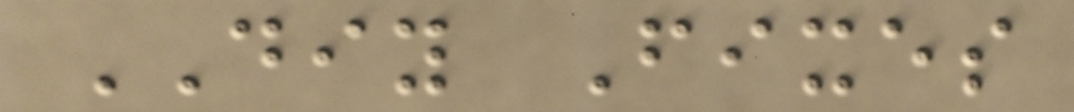DIY Fixes
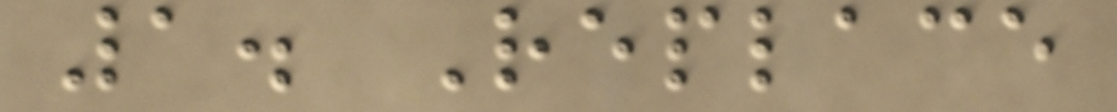1. Replace
